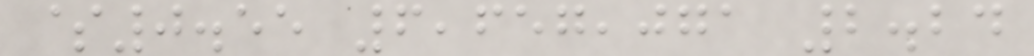$0.55 6,657,071 2.24
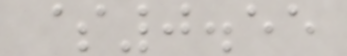$0.55
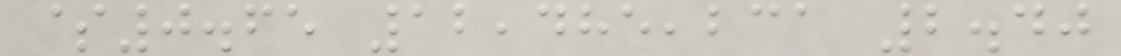$0.65 12,485,231 2.40
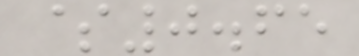$0.65
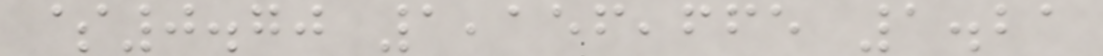$0.70 1,156,665 1.21
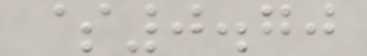$0.70
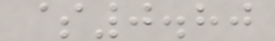$0.80
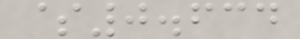$0.634
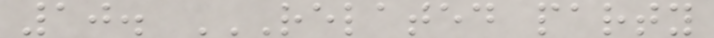10. RELATED PARTY
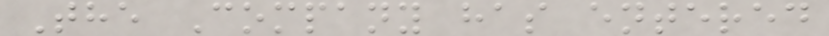The Company has entered
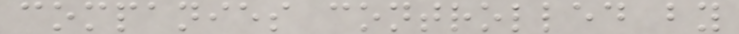companies controlled by
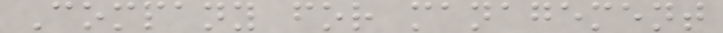Company for management
